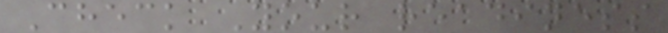Check Your readiness
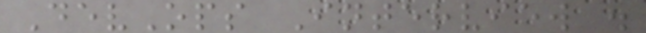DevOps Interview .
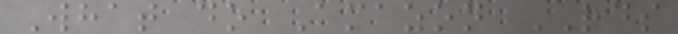What do Amazon RDS
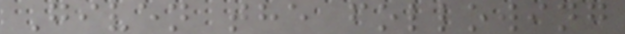Given the following
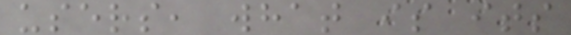users, what is its
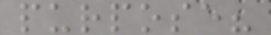purpose?
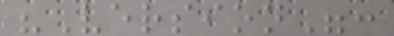"Version":
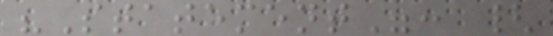"Statement": {
